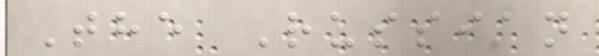The Russian
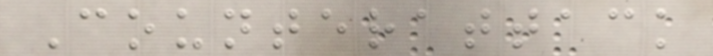Counterattack
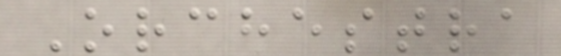Orchestra
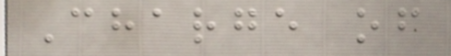Charge of
